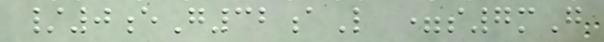/0eG32aL =s7mG
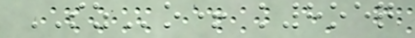SZo+ k8oeq
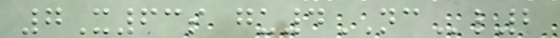7X63s gu4NCl2
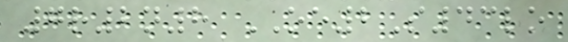7r2n8 OE2S43lo
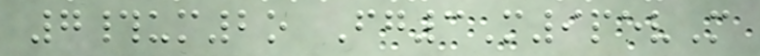7#um2o Fg3M9pevM
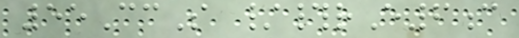55CcS /#rE6c
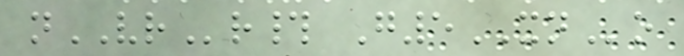nVRr# G5XNo
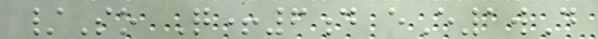/So Q+6d eE1wD
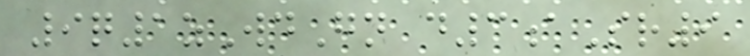9q1zWdGn d3aSr9
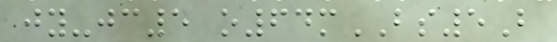jy-jc5 o64mBS5B
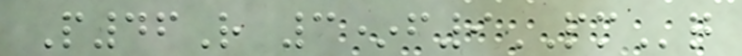P46R 3*f9PMq
